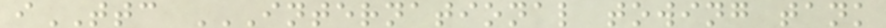iTTC INTERNATIONAL TOWING TANK
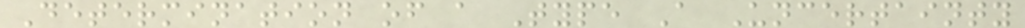Determination of a Type A Uncertainty
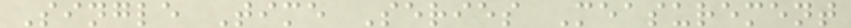Single Time Series Measurement
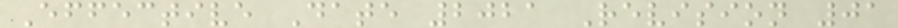Effective Date 2021 Revision 01
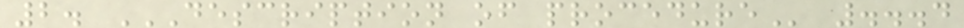2. DESCRIPTION OF PROCEDURE ...4
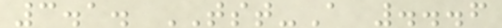3.1. TST-A ...6
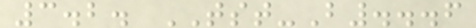3.2. TST-B...6
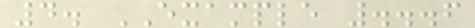4. EXAMPLE ...6
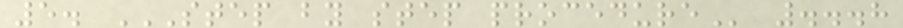5. STEP BY STEP PROCEDURE ...8
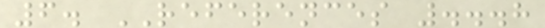6. REFERENCES ...8
